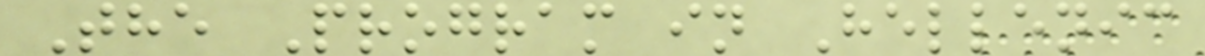The Program in Hellenic
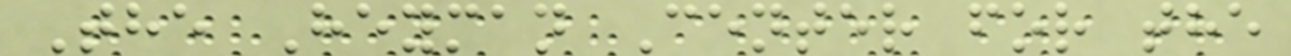The Heyman Center for the
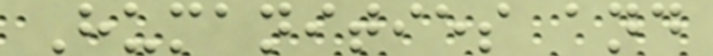Humanities and
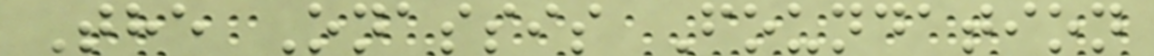The Onassis Foundation
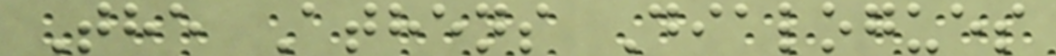The Athens Dialogues
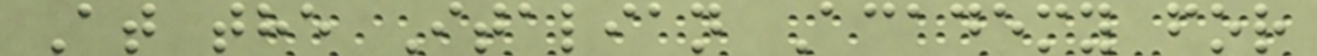At the Italian Academy for
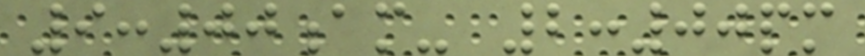9:00am- 2:00pm
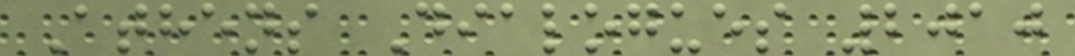Athens Dialogues 2010
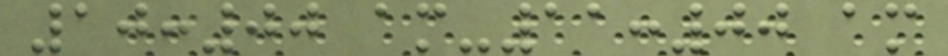10:00 am-11:00 am
